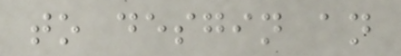to desgin an
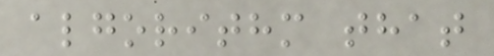algorithm that
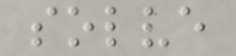solve
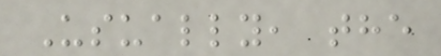Usually, the
